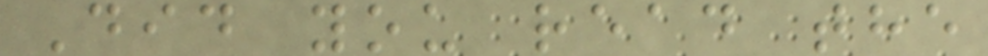Did you read the
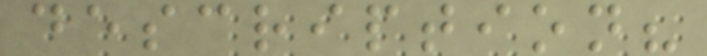description?
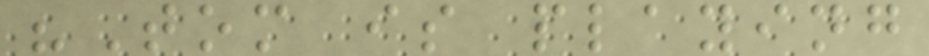"Tom is playing
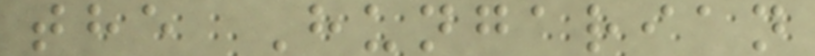the Hungarian
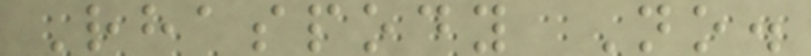Rhaspody No.
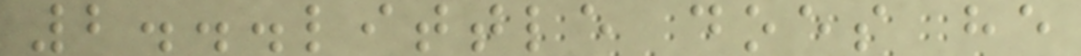2...little does he
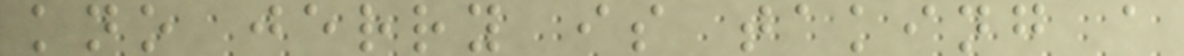kno jerry is taking a
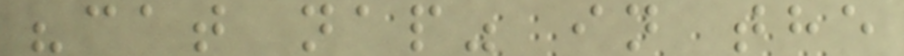"cat nap" in the
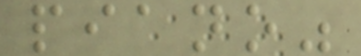piano"
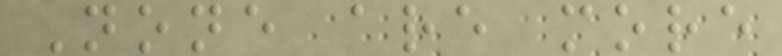None are more
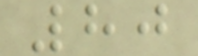80
